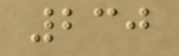230
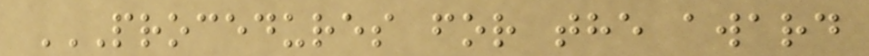PROCEDURES FOR THE AWARD
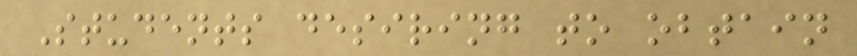Students desiring to obtain
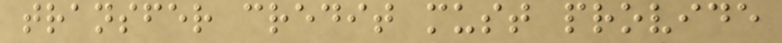transfer credit must provide
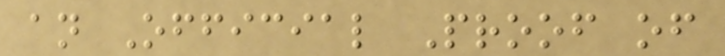an Official Proof of
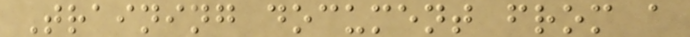Training document from a
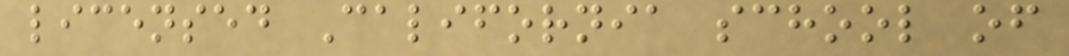licensed California school of
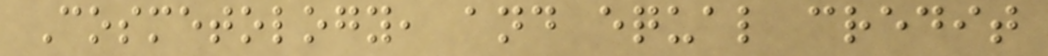Cosmetology, and equal credit
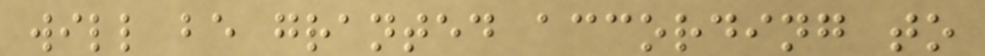will be granted according to
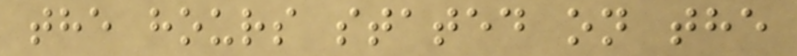the hours stated on the
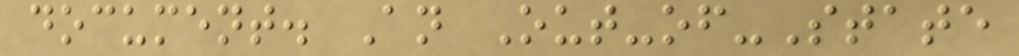document. An Out-of-State
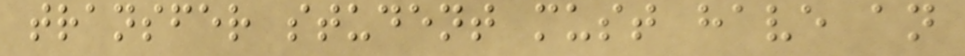transfer student must have an
